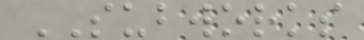SUBWORKS
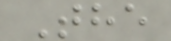The
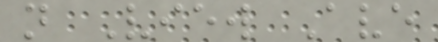n View Ave
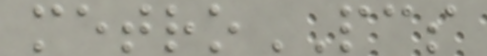metroPCS
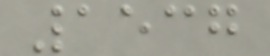1537
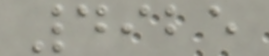4925
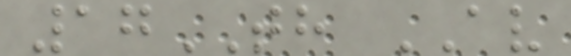17TH AV
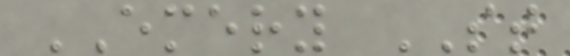EMERY ST
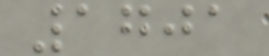1701
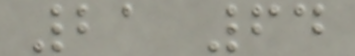21 64
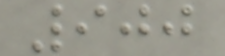900
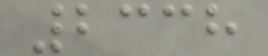2338
